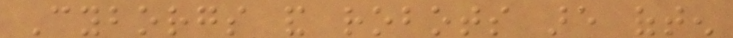Cyborgs and robots are often
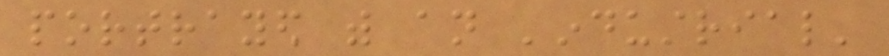portrayed with an 'industrial'
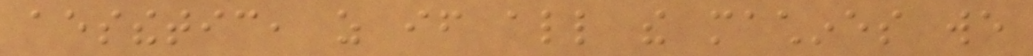aesthetic, as if all the machines we
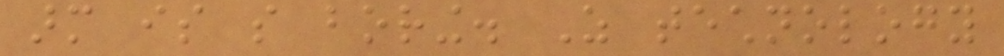arm is so boring. As technology
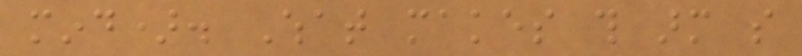mind). What makes this arm so
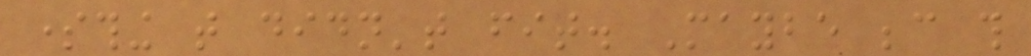something that didn't fit. Maybe because this
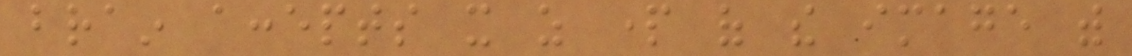brain accepts it as part of the image with
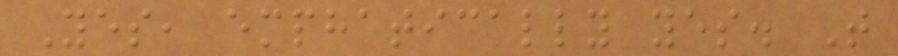Yes, emphatically yes. That
